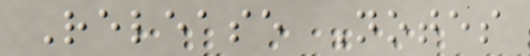Release Notes
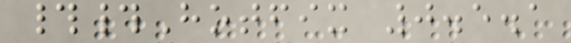##Hotfix 0.5.1
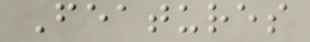Features
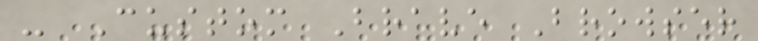- Custom Brave Browser
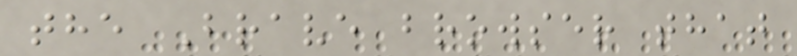the Brave browser that
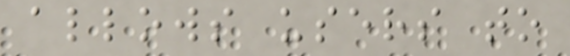allows users to
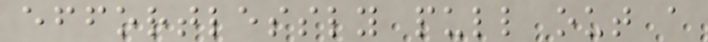effortlessly pull out a
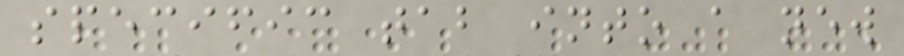specific tab into a new
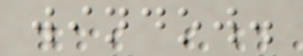window.
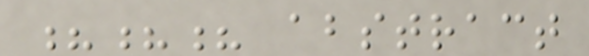??? abstract
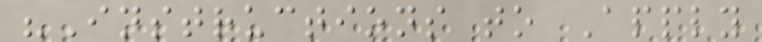"Instructions to Apply
